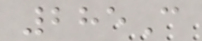285C
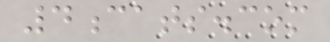4cats.com
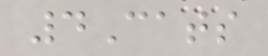4Cats
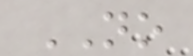NO
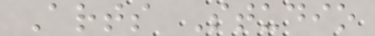Arts Studio
